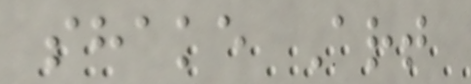shake Art
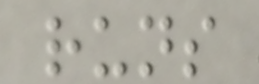runs
